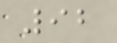92
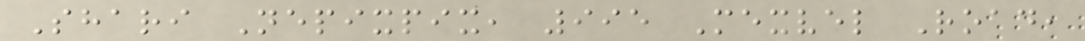Shari Nepixpix, 995 Mexvel Road,
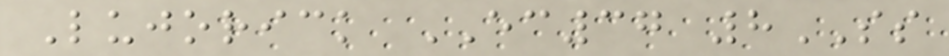Lujorick EC37 8SS
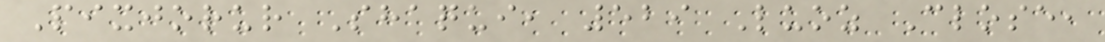Pixjorur Shaqui, 529 Luoz Close,
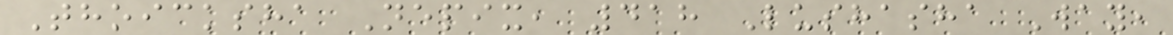Thoicksha Nepix, 418 Lushasha Way,
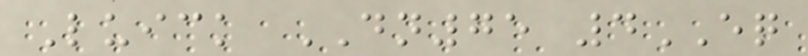Luick DN75 4EQ
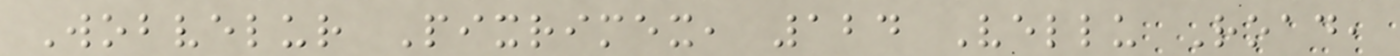Wobvelur Pixrimex, 124 Vellu Road,
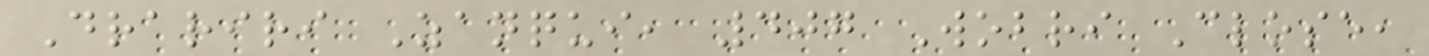Drariri Zanqui, 407 Wobri Close,
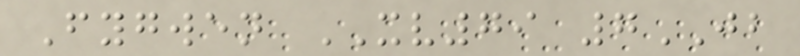Fygwen XV79 7JB
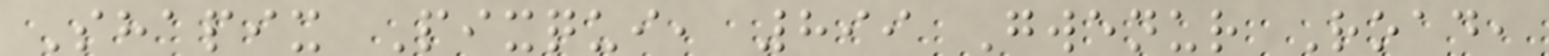Shapix Pixqui, 899 Gwenur Road,
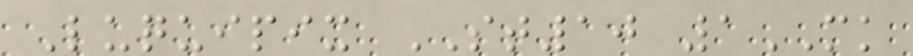Luquipix ST10 1MK
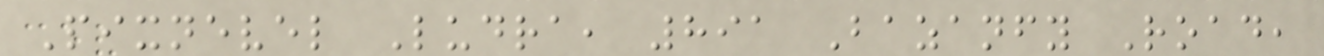Pixnevel Ludra, 891 Bazanfy Road,
